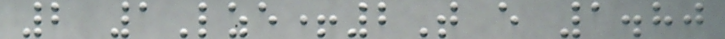2 1Lze+2T e 1.80
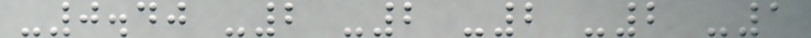-0.40 -2 -2 -2 -2 -1
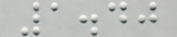1.40
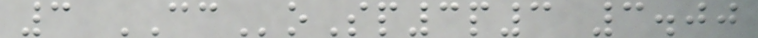3 CCoSp3p3 3.00
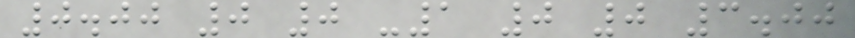0.00 0 0 -1 0 0 3.00
